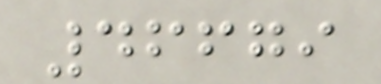46679
